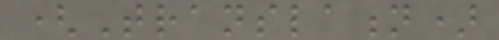(Translation)
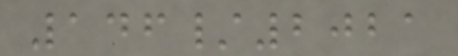146/2021
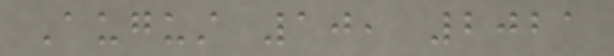August 10, 2021
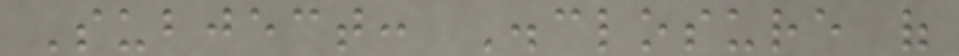Subject: Disclosure of
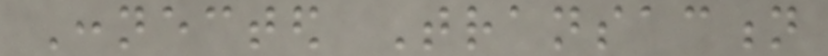Connected Transaction
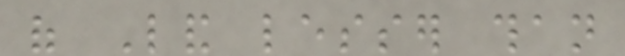of Land lesser than
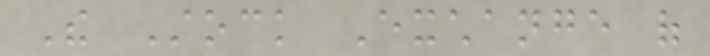The Stock Exchange of
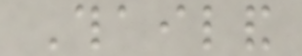Thailand
